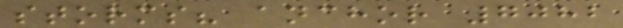storms? anchor 7082
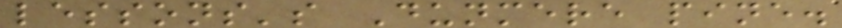lessons's Dunmere pine.
